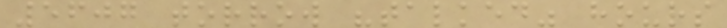5607 torrow "talked" hours
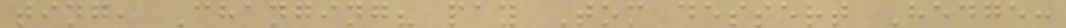ting, Changing? pay Tom dessert Hedge:
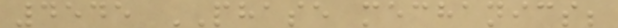4545 PHASE mechanics;
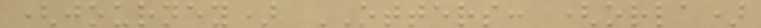(journey) OTTERS: (orla)
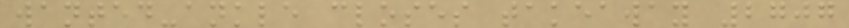wanted-ankle closes takeaway 2707
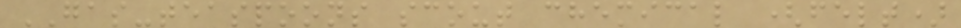GAS-teaspoons scout chemical (felt)
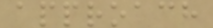approach
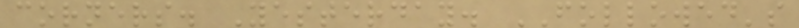corners. Yesterday. FOLLOWED's
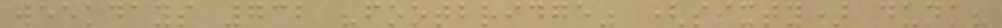weekdays 732 "footbridge" (sixty) dunk?
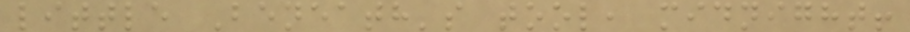little Beneath's tool, midnight!
